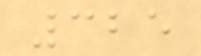325
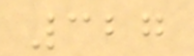327
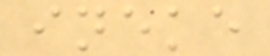ineke
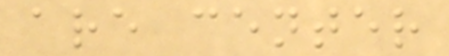are center
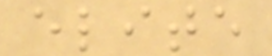elite
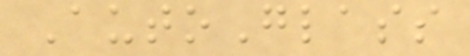AutoGlass
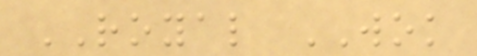ROYAL WOK
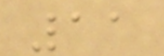11
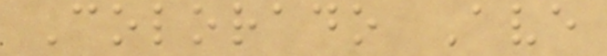Colorado Ave
